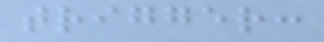trigger:
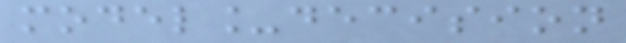model_decision
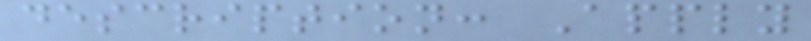description: Apply
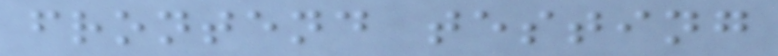frontend testing
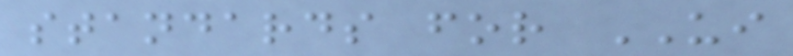standards for UI
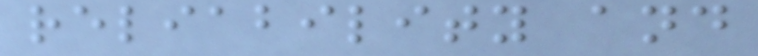reliability and
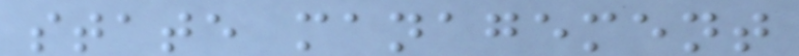state management
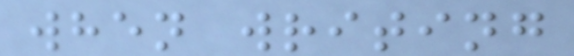when writing
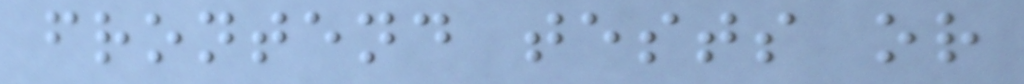frontend tests or
